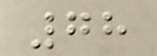78
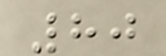80
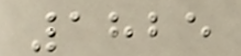1825
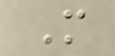M
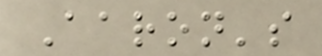Aaron's
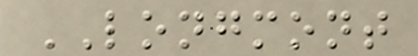LONGMONT
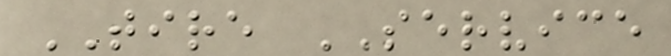TIRE SERVICE
